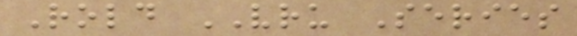Rold VRU Series
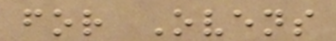for Ovens
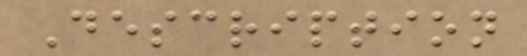Description
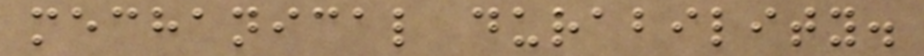mechanical durability.
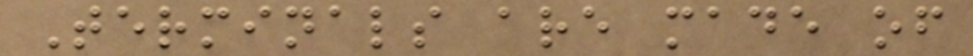Terminals are made of
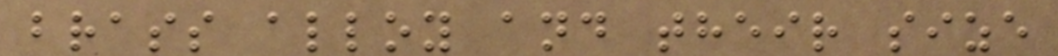brass alloy and their size
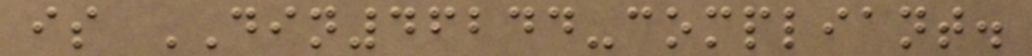is DIN46244-compliant.
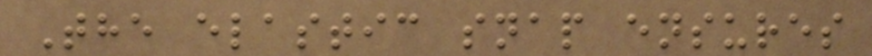The elastic snap ensures
